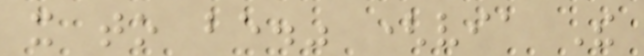it to be." (via The
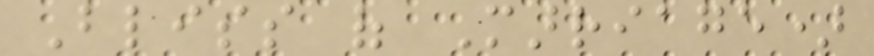Bliss of Marriage)
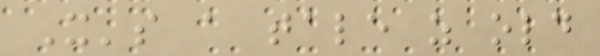It's a tale as old
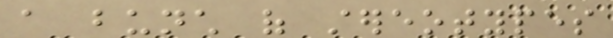a bunch of stereotypes
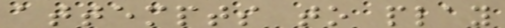attempts to play
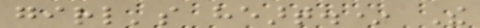girl's heart.* The
